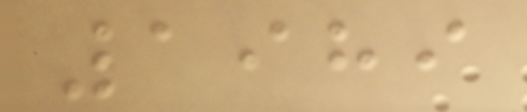1989
